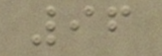96
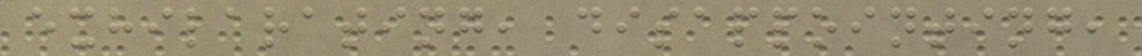exhilarating, disappointing,
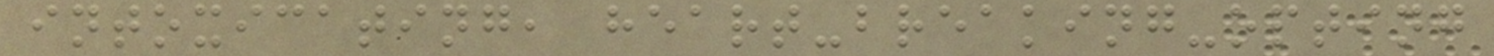intoxicating, heart-breaking-opting
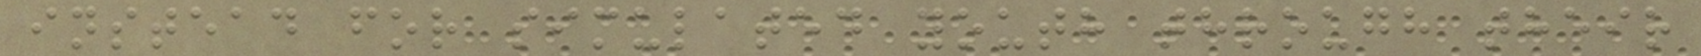instead for simulated youth through their
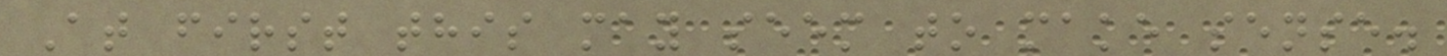At first this may seem to make sense.
